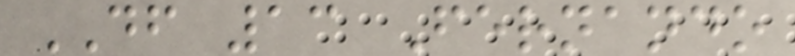DF 13 Fernando
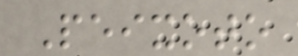Peixoto
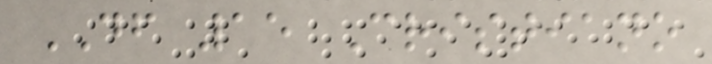DF 15 Cristiano
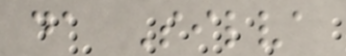da Silva
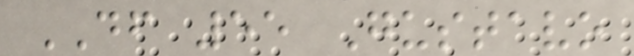DF 55 Gustavo
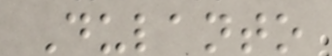Dulanto
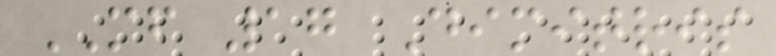MF 17 Dimitris
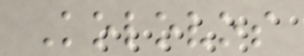Kolovos
